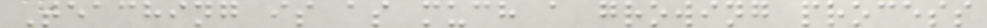Teaching is as much a growing process
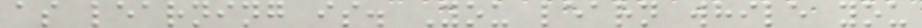as learning is. You learn while you
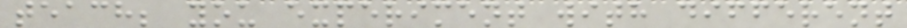teach; you experiment with different
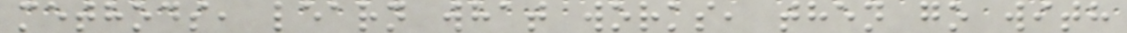methods, learn what works, then go with
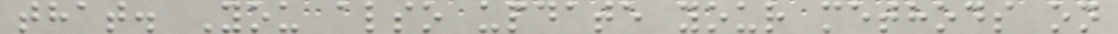that. You also update your methods on
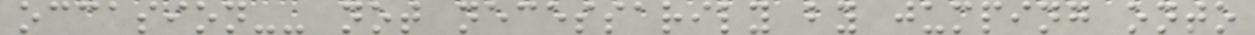occasion-- not necessarily by jumping onto
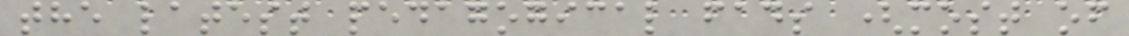the latest pedagogical fads (most of
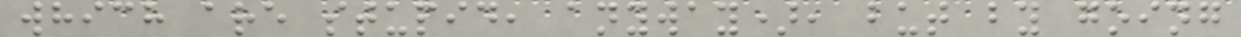which are stupid, anyway), but by going
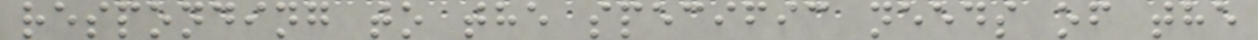responding to the specific needs of the
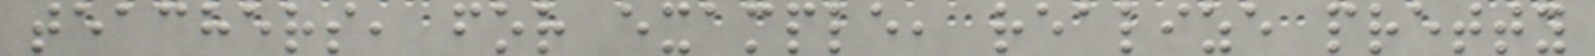teachers, for example, realize pretty
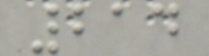214
